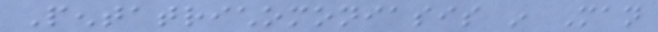Pentatrichomoniasis in Man
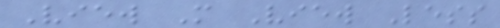View More View Less
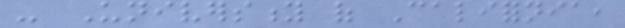- University of California,
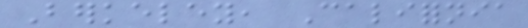Berkeley, California
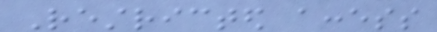Restricted access
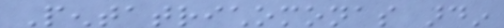Pentatrichomonas ardin
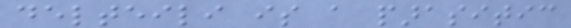delteili is a parasitic
